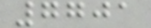7701
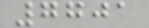7701
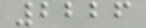2226
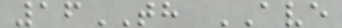16TH AVE
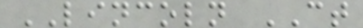LINCOLN CT
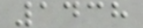1438
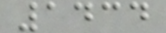1434
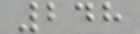248
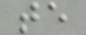te
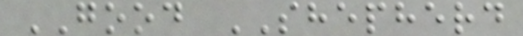GOOD SHEPHERD
